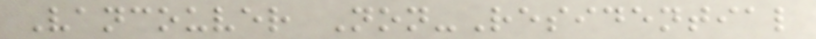Vancouver Non-Residential
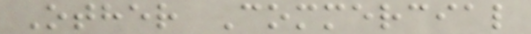Other Commercial
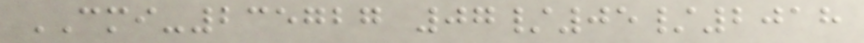CMI-235727 07/05/2018
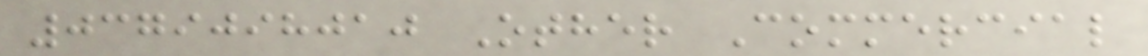0379098010 Other Commercial
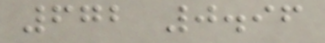672 0.96
